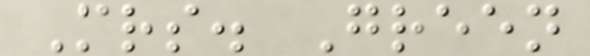Mrs. Green
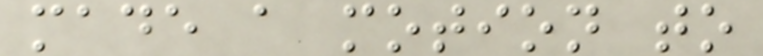made a motion to
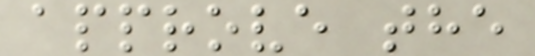approve the
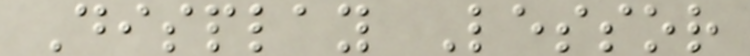Display Lessor
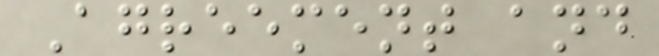Agreement and
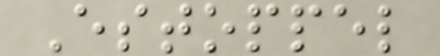Estoppel
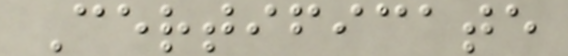Certificate
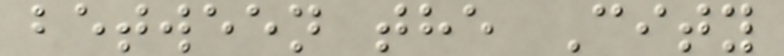between the City
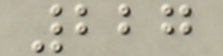227
